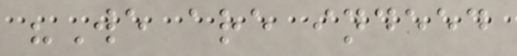"We are indeed
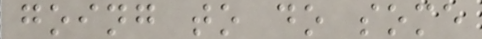going to do some
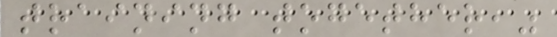training together,"
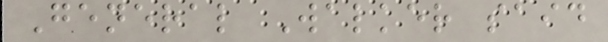General Walker said
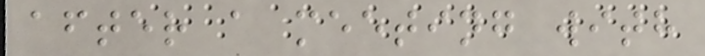after a meeting with
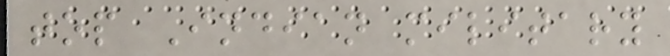top Indian military
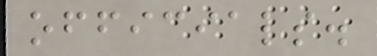officials.
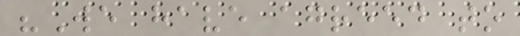"We have agreed to
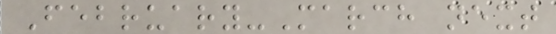February-March next
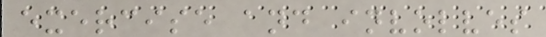exercise and involves
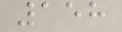158
